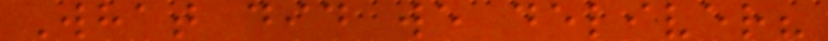What did we deliver?
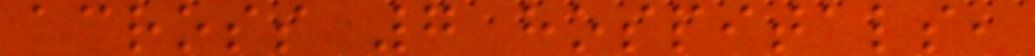across 7 hospitals,
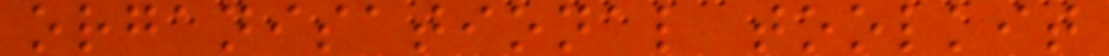organisational toolkit
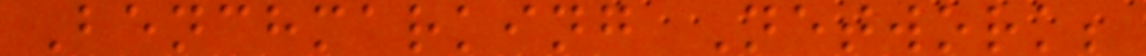Benchmarking Network;
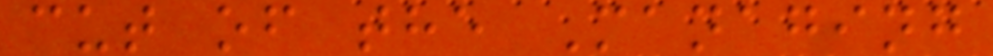cut of the Managing
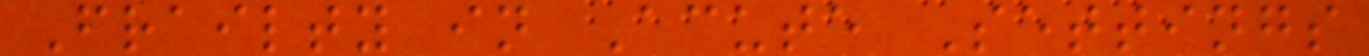Frailty in Acute Settings
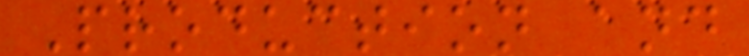Production and
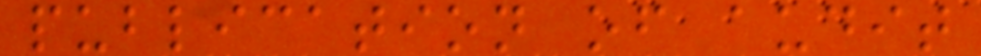publication of audit
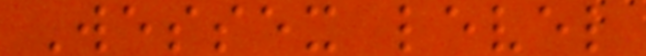Wessex level
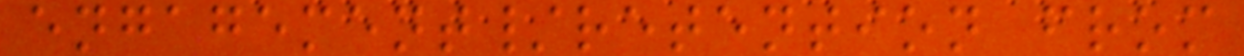engagement/retention from
